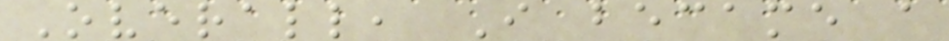Overall, I became a
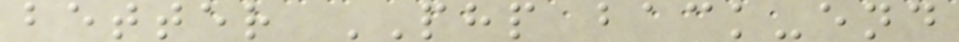better PHP back-end
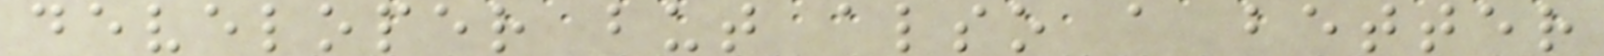developer but also a better
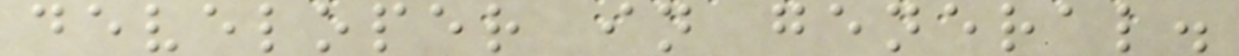developer in general.
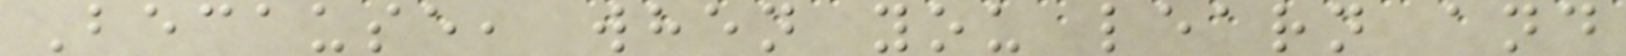Because, when you learn and
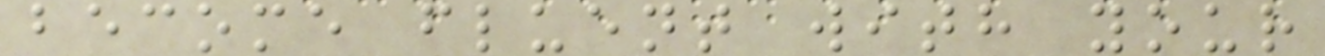become fluent with your
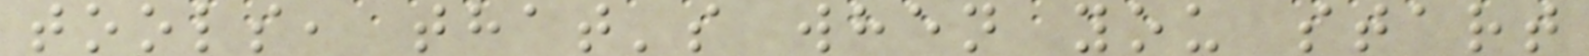tools, that's when you start
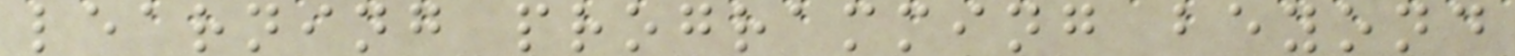learning programming beyond
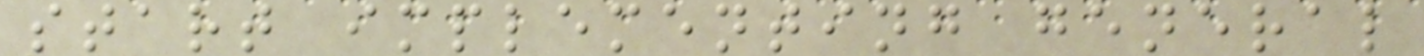start implementing general
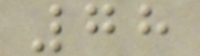78
